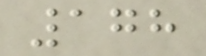178
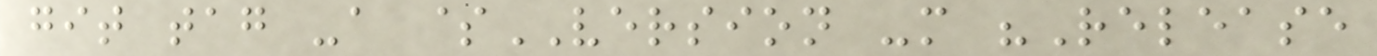git tag -a $VERSION -m "Release
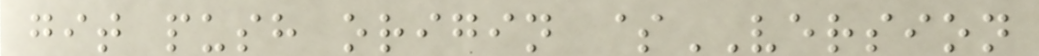git push origin $VERSION
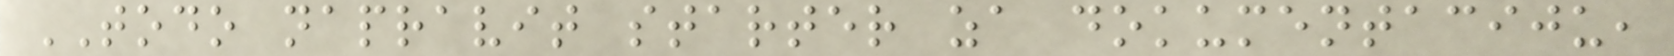TODO napravit starter za dokumentaciju,
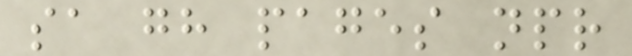sa gh pages npr
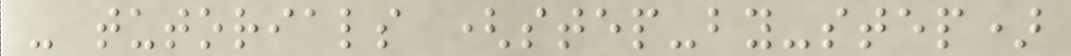- tutorials (step-by-step)
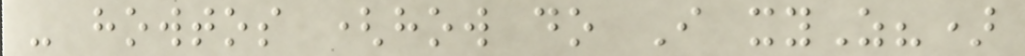- howtos (how do I xyZ?)
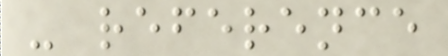- reference
